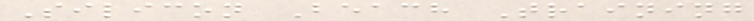Silicon Beach Training
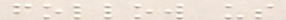follow us
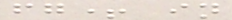fg+ in
